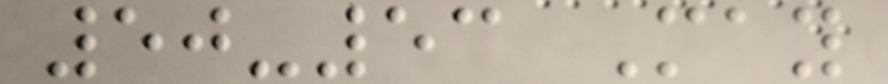50-53 May
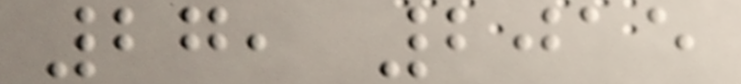27, 2015
